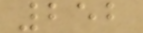252
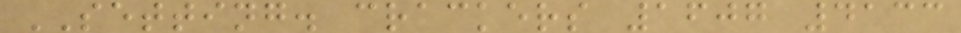SETTING. crackers 1607 4133
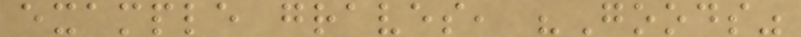example graves, "Goods"
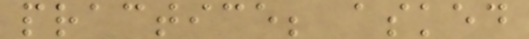practice; asked
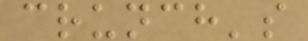crunch's
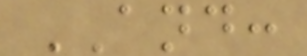AND:
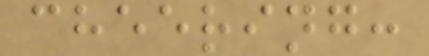cheering:
